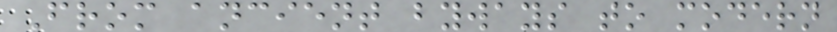From ancient byways to modern
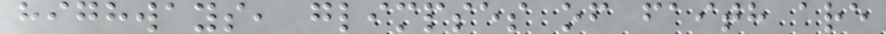highways, glimpses of faith are
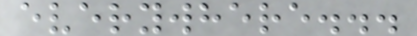everywhere...
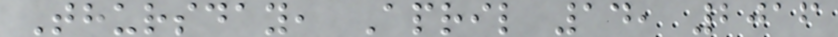Thursday, April 14, 2016
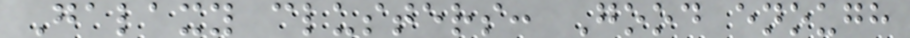Galaxy clusters: Good enough
